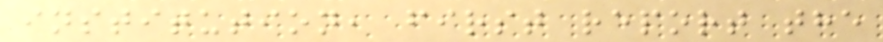institution, first report the
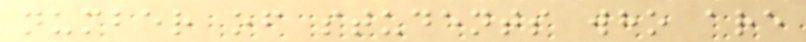number of students who are
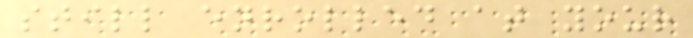still enrolled at your
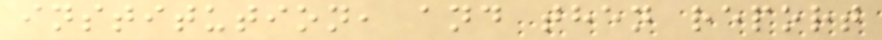institution, and then report
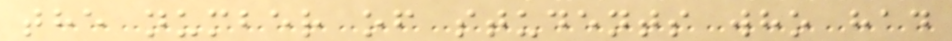the number of students who had
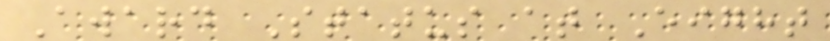Award Status at Eight
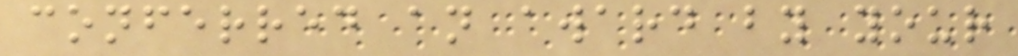conferred an award by your
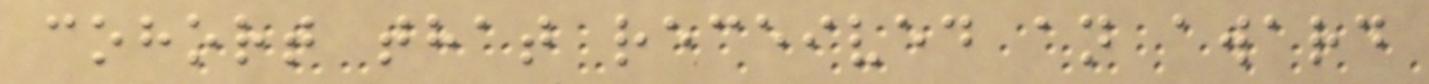cohort that received an award
